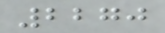2270
